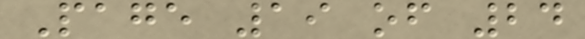Page 19 of 24
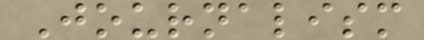Journalism
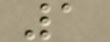1
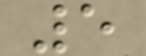5
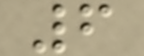6
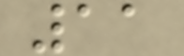11
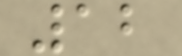12
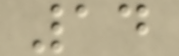14
